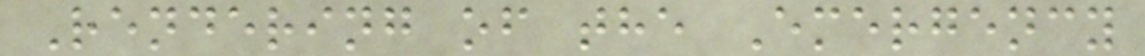Rendering of the Emergency
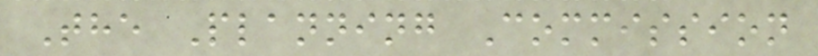The Planning Commission
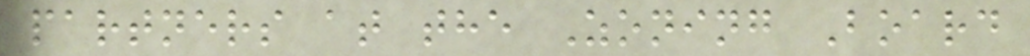partners at the Zoning Board
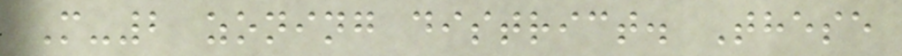M-2 zoning district. These
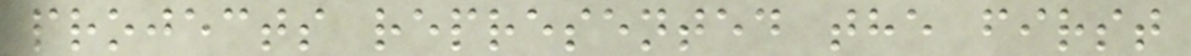projects represented the first
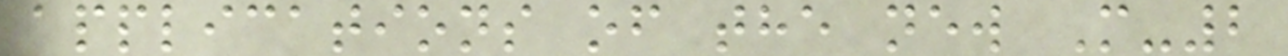applications of the new M-2
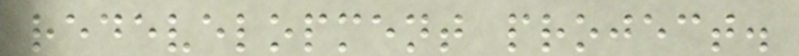redevelopment project.
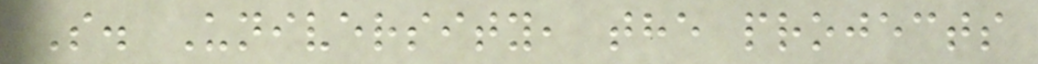S. University, the projects
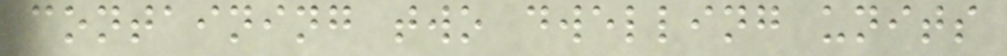containing two dwelling units
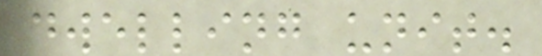dwelling unit.
